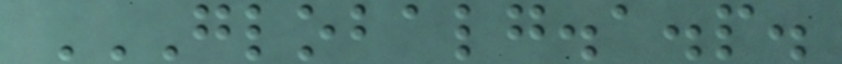GLOBALG.A.P.
